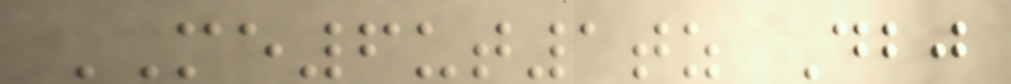ME6ut1tz Dbj
